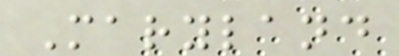Maryland
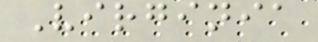Virginia
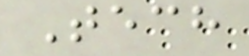Tech
